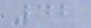42
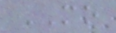MO
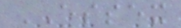ESSEX
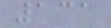131
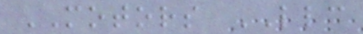MOTORS LLC
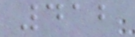412
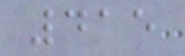415
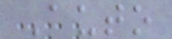Auto
